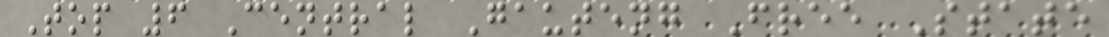Top 6 Central Gauteng Free State
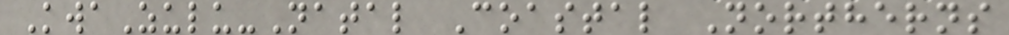KwaZulu-Natal Coastal Northerns
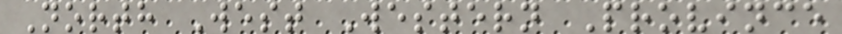North West Western Province
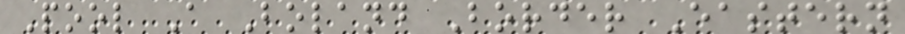Pool A Boland Border Eastern
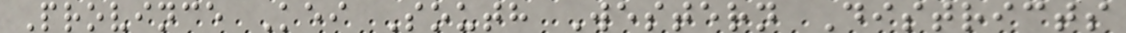Province Kei South Western Districts
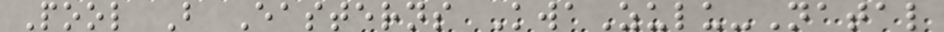Pool B Easterns KwaZulu-Natal
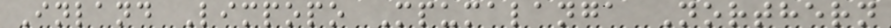Inland Limpopo Mpumalanga Northern
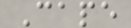Cape
